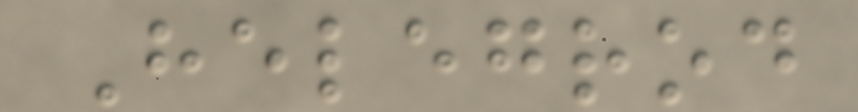Helegrod
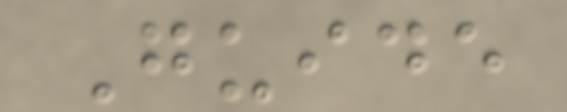Guide
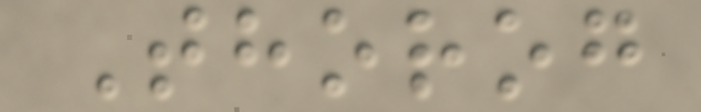Thorog
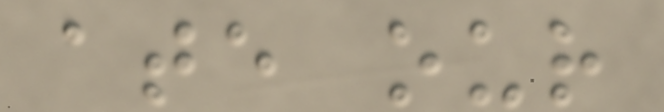ate our
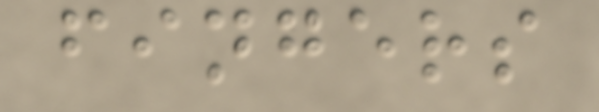fingers
